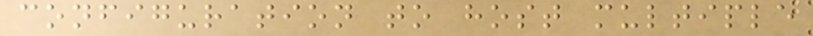configuration to host multiple
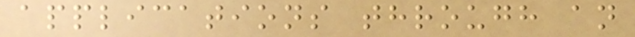applications through an
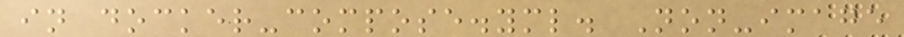in docker-compose.yml. Non-image
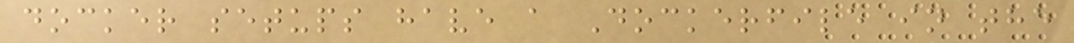docker setups have a Dockerfile in the
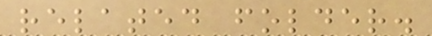related folder.
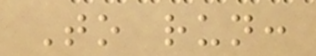To run:
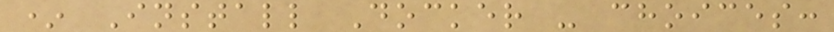* Install Docker - choices:
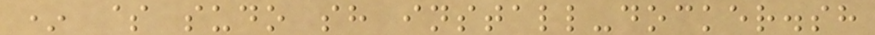* $ sudo sh install-docker.sh
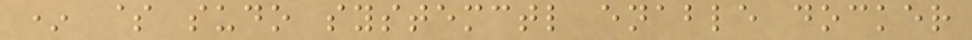* $ sudo systemctl enable docker
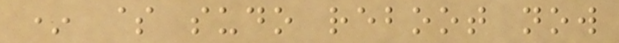* $ sudo reboot now
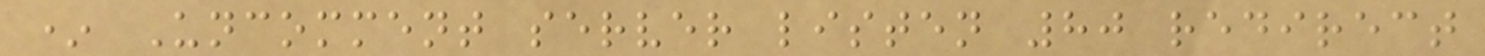* Uncomment server listen 80 redirect
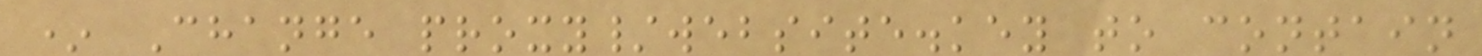* Change proxy/website.key to contain
